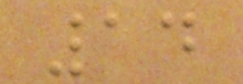14
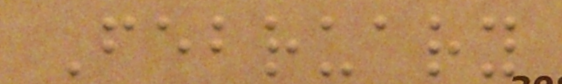February
